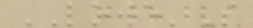LOWE'S
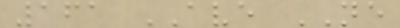161 AVE NE
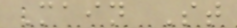Main St
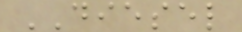DIESEL
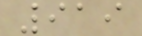919
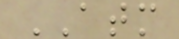ATM
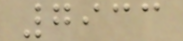7933
